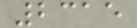2315
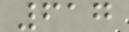617
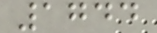1744
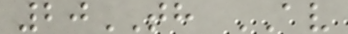20TH AV
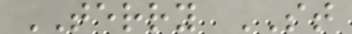TERRY ST
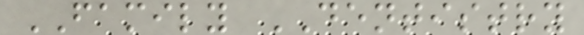FAMILY DENTISTRY
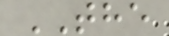THE
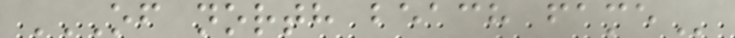OF NORTH BEACH FAME
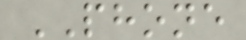PHONE
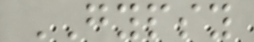GYPSY
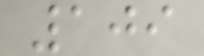109
